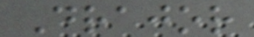Drajor
